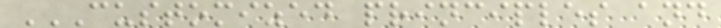CUSTOMIZED PRINCIPLES AND
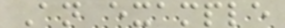An example
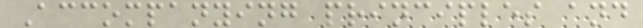Accompanying principles and
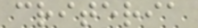criteria
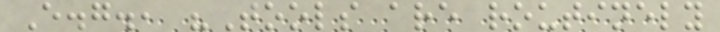E.g., "Tools are routinely
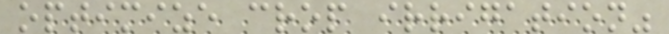optimize crop irrigation"
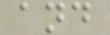and
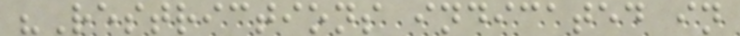"Restrictions indicated in
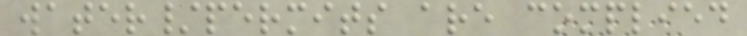water/permits are complied
